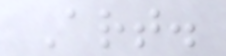Art.
